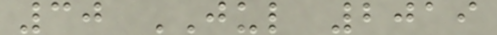30 JUL 2019
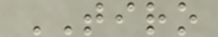TIRO
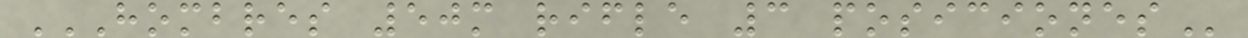HOMBRES 50M RIFLE 3 POSICIONES
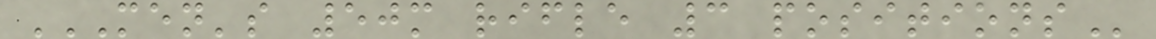MEN'S 50M RIFLE 3 POSITIONS
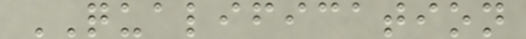QUALIFICATION
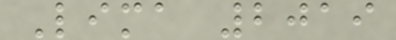Lima 2019
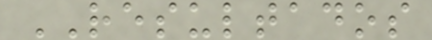RESULTADOS
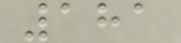181
